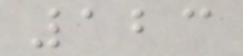123
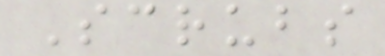Scrubs
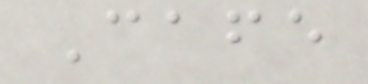Cafe
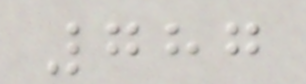787
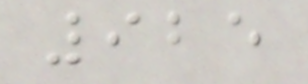925
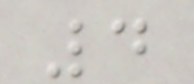4
